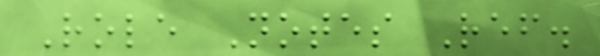Role Notes Ref.
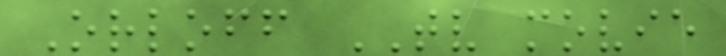Orloff TV movie
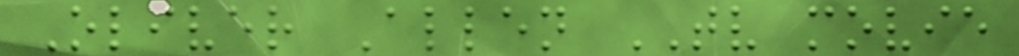Oliver Allen TV movie
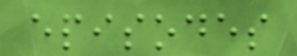episodes
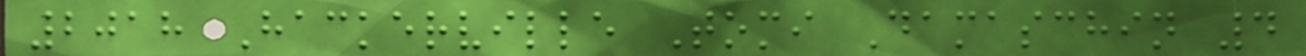2018 Hackerville Tomi Damaschin 4
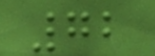72
